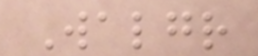Walgr
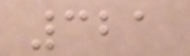321
